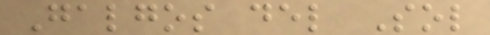Galgos del Sol
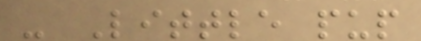- Little pup
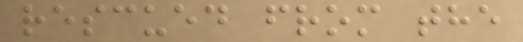rescued from the
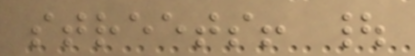streets! |
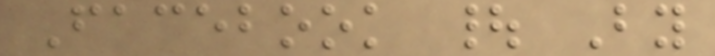Facebook | By
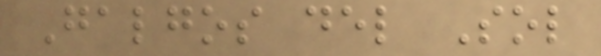Galgos del Sol
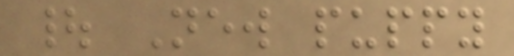| New puppy
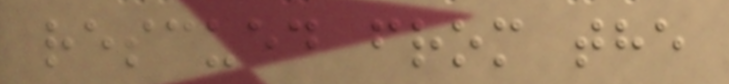rescued from the
